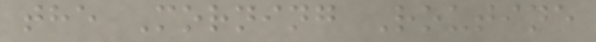the Morning Routine
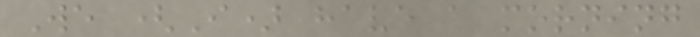We (I) have a morning
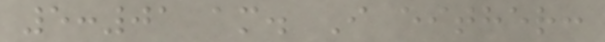5:01 am. I either:
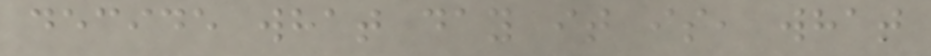decide what day it is, what
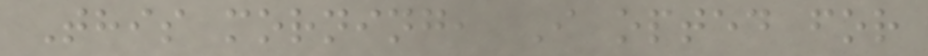This morning, I opted for
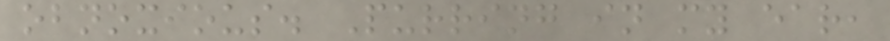obnoxious. Purring in my ear,
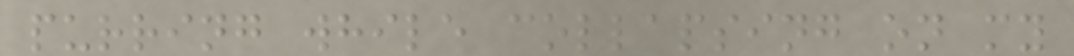purring while collapsing on my
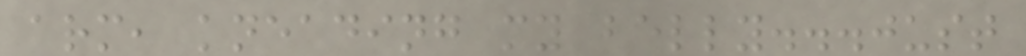arm, kneading my belly...just
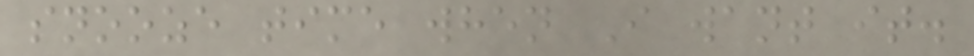snooze time when I want it.
